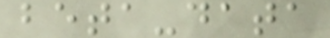beta-data
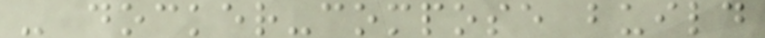- docker-compose build
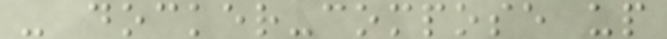- docker-compose up
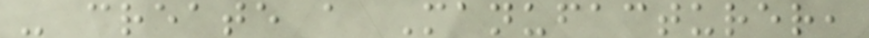- create a Manufacturer,
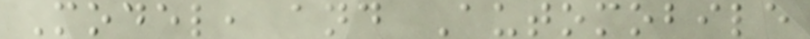Model, and Automobile
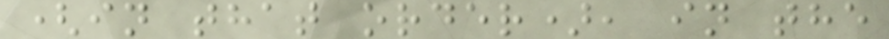(in that order), in the
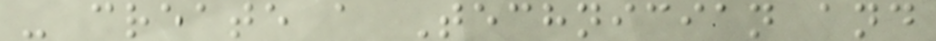- create a Technician and
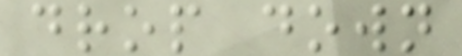drop down
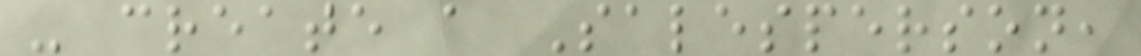- create a Salesperson,
